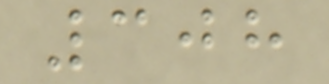308
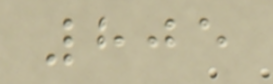805
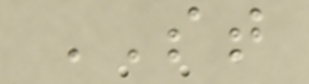ST
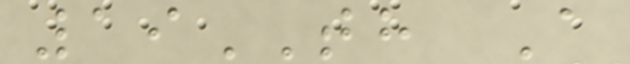19TH A
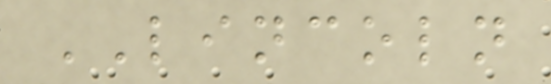LINCOLN
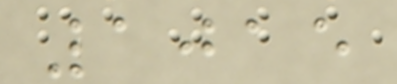1015
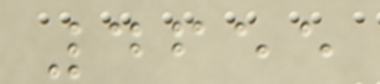4655
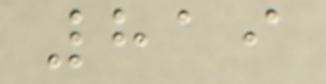819
